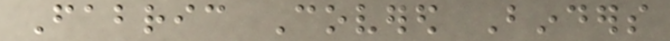Fabric Covered Binders
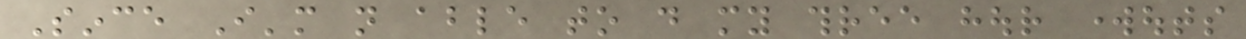Since I'm not able to do my three hour workouts
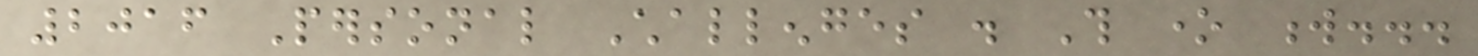2016 Personal Challenges . This one w...
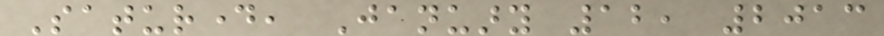Saturday, January 12, 2013
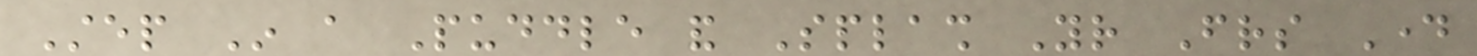Step In a Puddle and Splash Your Friends Day
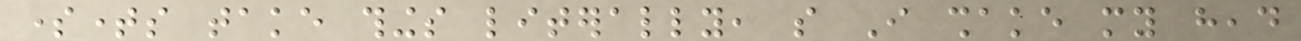sometimes take things literally, so I shake my head
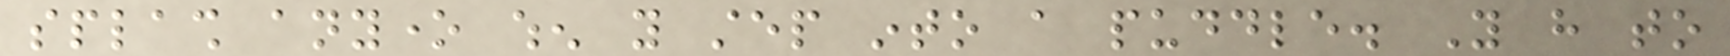splash anyone when you step into a puddle. You have to
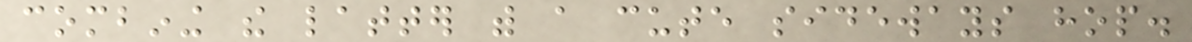combining the latter with a cute sideways hop.
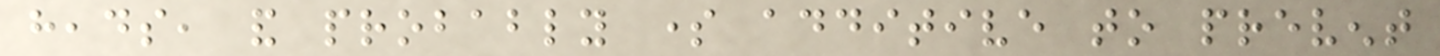heads, and probably some additive to prevent
